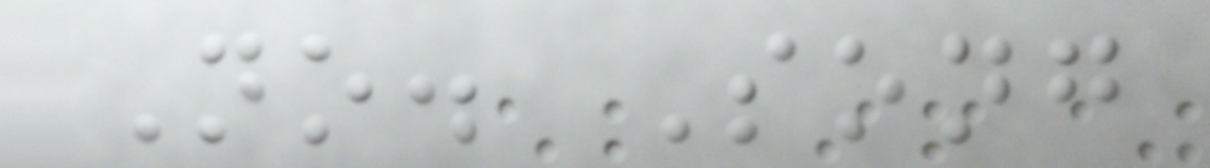No. Song
